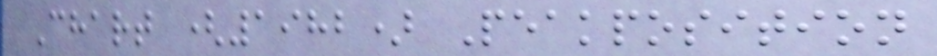Chart (1982) Peakposition
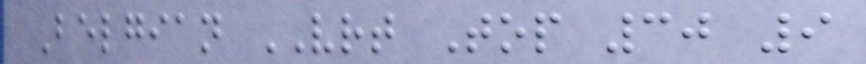Belgian VRT Top 30 9
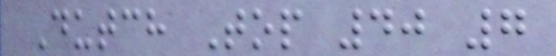Dutch Top 40 7
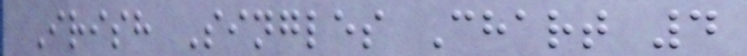Irish Singles Chart 4
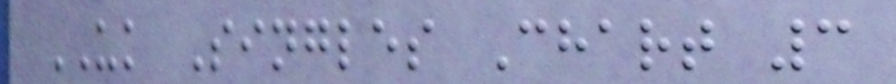UK Singles Chart 3
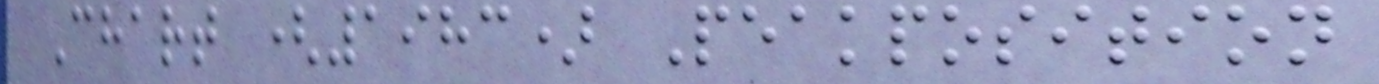Chart (1983) Peakposition
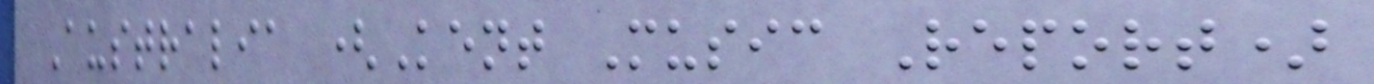Australia (Kent Music Report)
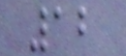12
